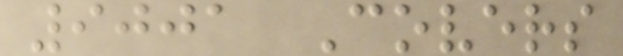9001 Covers
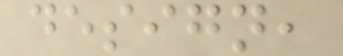design,
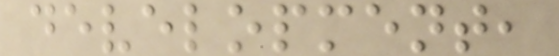development,
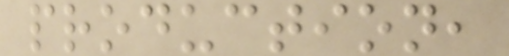production,
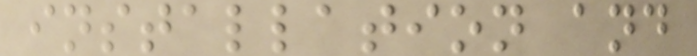installation and
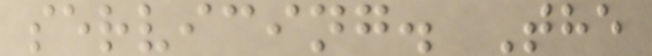servicing. The
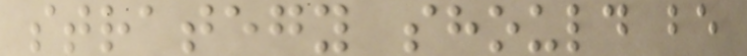strategy should be
